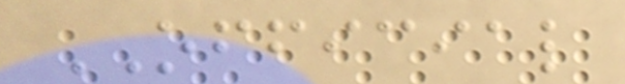OFFICIAL
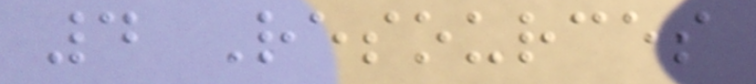4 Resources
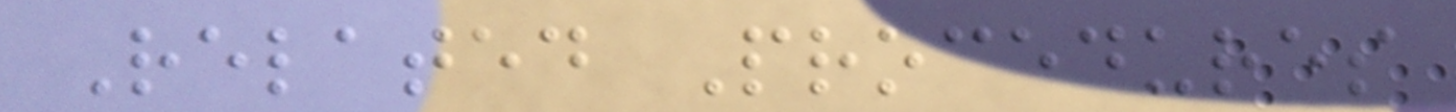Related Procedures
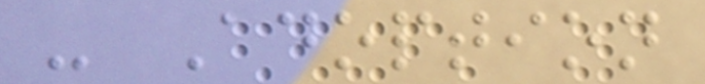- Adoption
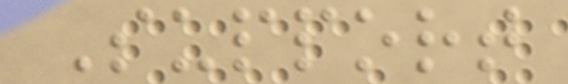Support
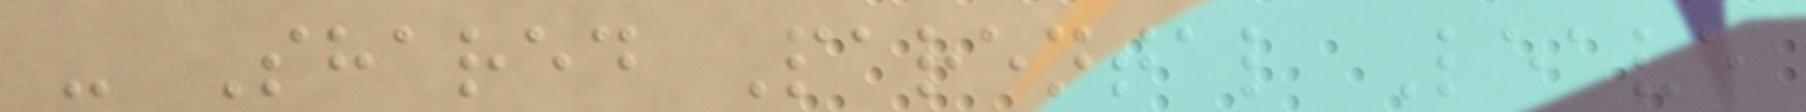- Shared Parental Leave
